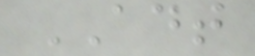ADT
